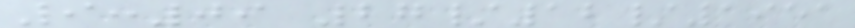9:09 27/12/1951
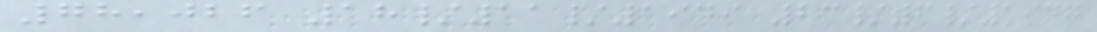78,026 18/11/1949 23/6/1947
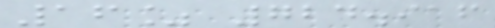16% 724.916
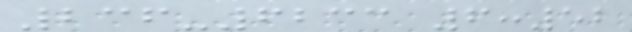236-6233 6:52
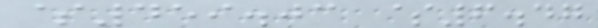$459.03 $6.47
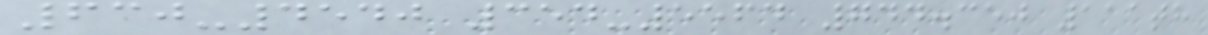630-4540 354-5564 744.350 111th
